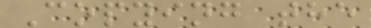Copying the
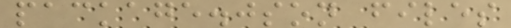package.json files
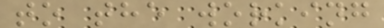to the working
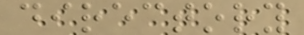directory
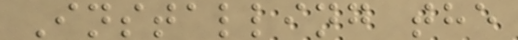Installing the
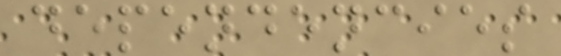dependencies
